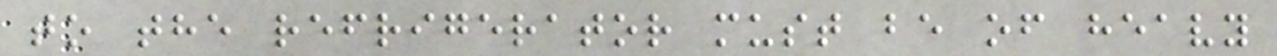to the refrigerator must be of heavy
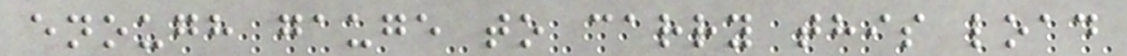enough gauge to carry this load
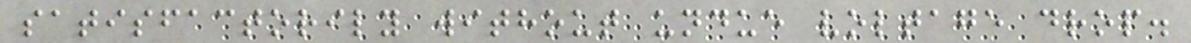satisfactorily without undue voltage drop.
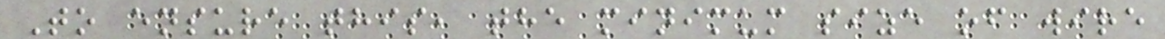To ensure this, the minimum size of wire
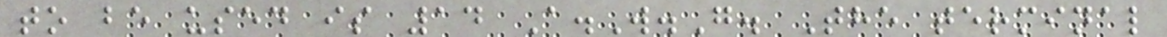to be used is 14 A.W.G. The terminal
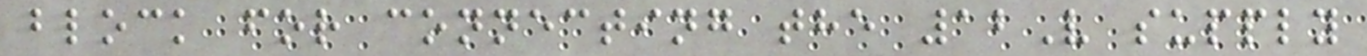block for connecting the 12V supply
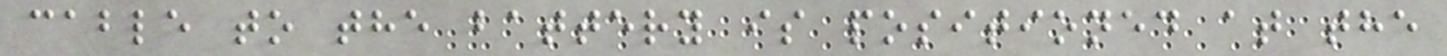cable to the battery is positioned at the
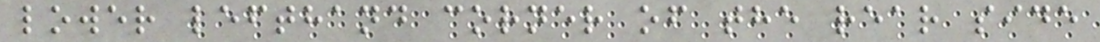lower lefthand corner of the rear side
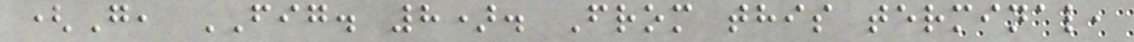(G, FIG. 8). From this terminal,
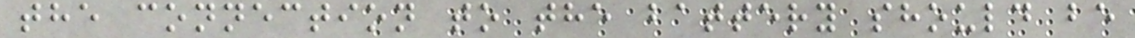the connection to the battery should be
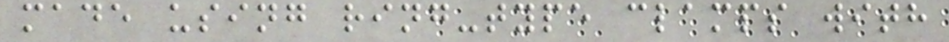made using ring-type clamps with
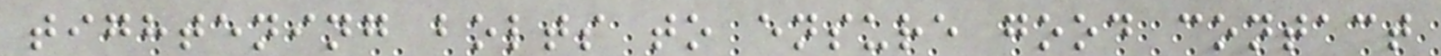tightening bolts to ensure good contact
